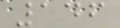146
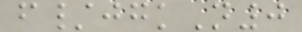f/jgkN0
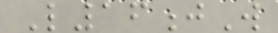L16jW
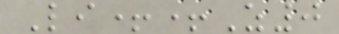Li++Z0
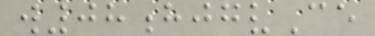w08hjgvCe
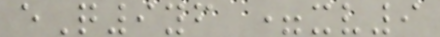eQ9yf =xv9
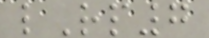lRp7
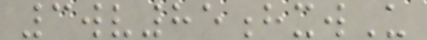3wv85hxwU
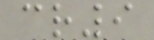cr9
